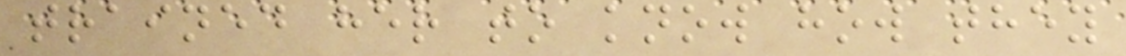trained her to know how they
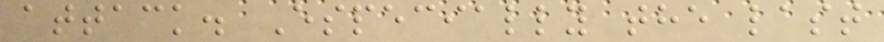attack. Especially the last
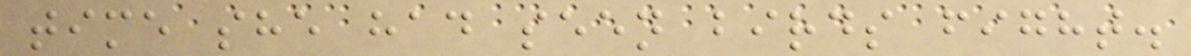time she had seen birds fight.
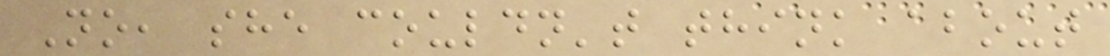No, she couldn't think about
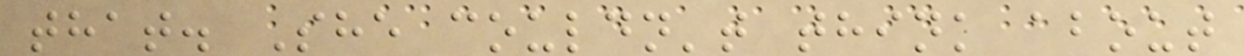that. She couldn't think about
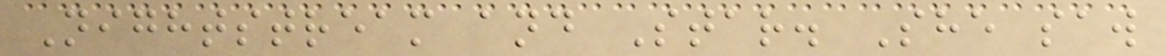Nightstream and Star. She saw
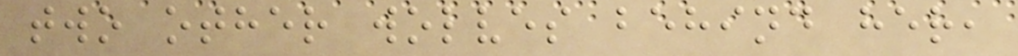two other wolves behind her,
